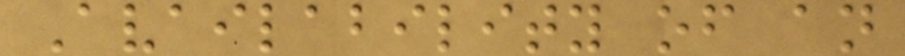Availability of an
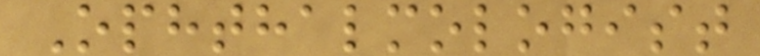Ophthalmologist
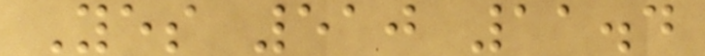Yes 510 11.4
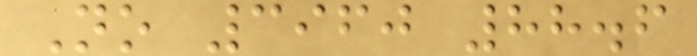No 3960 88.6
